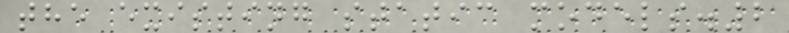the existing static models.2
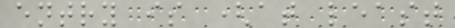entry is (at least
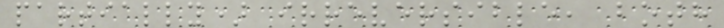partially) irreversible, both
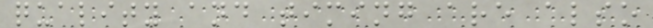quality and timing are also
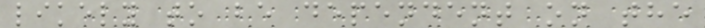likely to be dependent on the
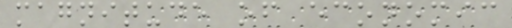magnitude of economic
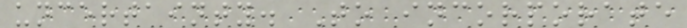uncertainty. To incorporate
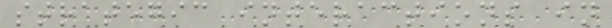strategic interactions in
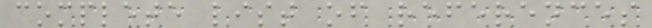complete list of references
